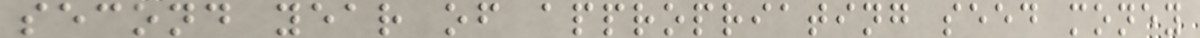second year of appropriating seed money
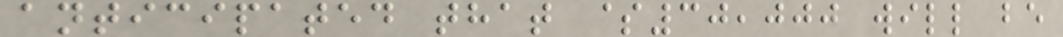anticipated that $30,000 will be
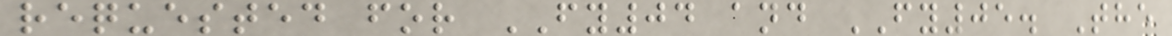requested for FY04 and FY05. The
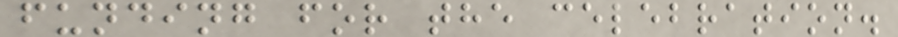funding for the celebration.
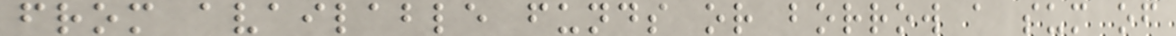from available funds or borrow a sum of
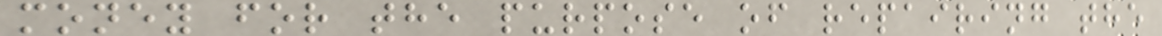money for the purpose of repairing the
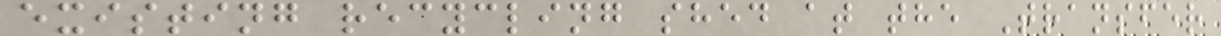existing recycling shed at the Transfer
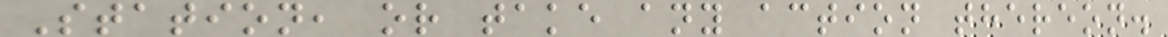Station, or take any action thereon.
